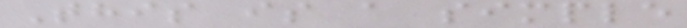This is a simple
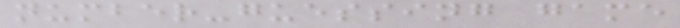number-guessing game
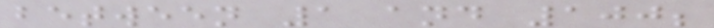between 1 and 100;
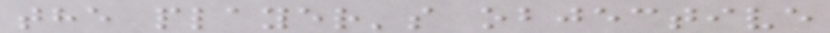the player's objective
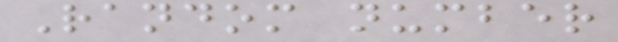Random number
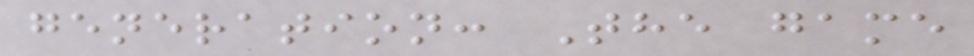generation: The game
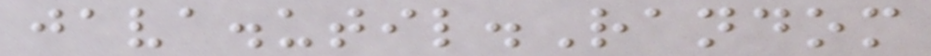java.util.Random
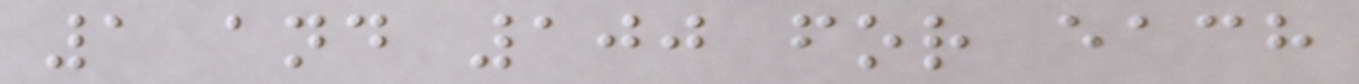1 and 100 for each
